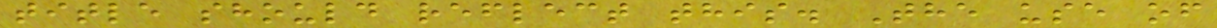title should reflect this. The use of
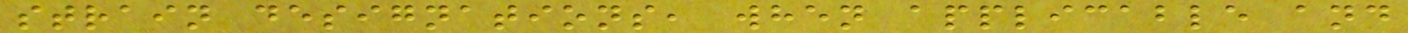strain designations, when applicable and
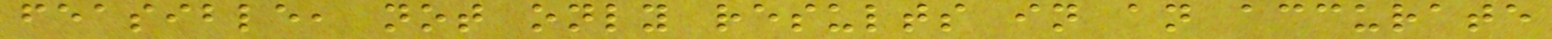feasible, not only results in an accurate
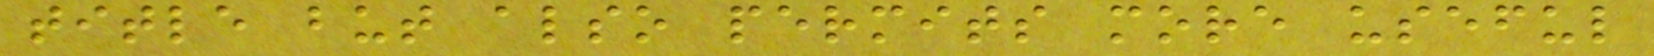title but also permits more useful
